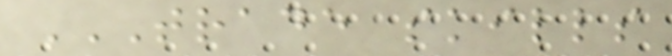TRADE SKILLS
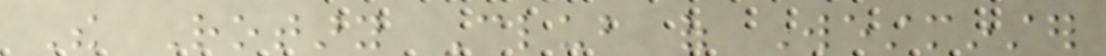The Rotary Club of Westminster
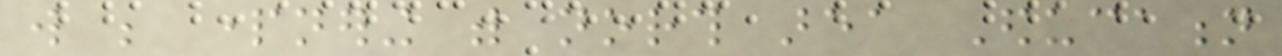will be partnering with north area Education
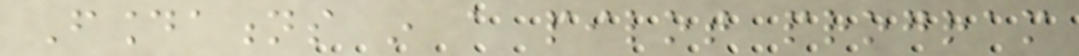Foundations in a pilot program
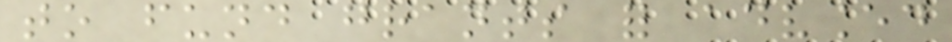to fund grants for advanced
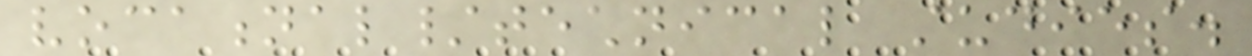vocational/technical studies.
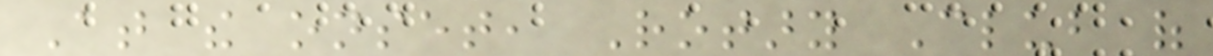At the onset, Rotary Club of
